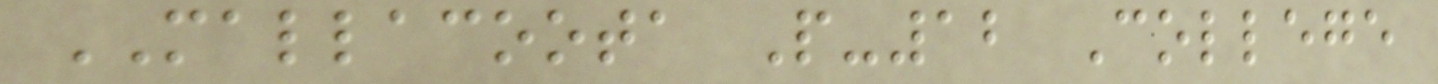MALLACOOTA P-12 College
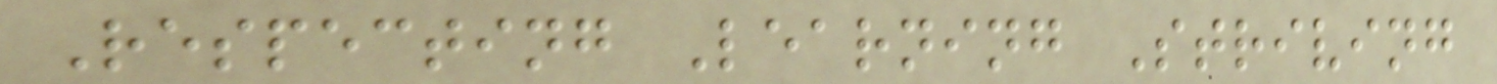Respecting Learning Striving
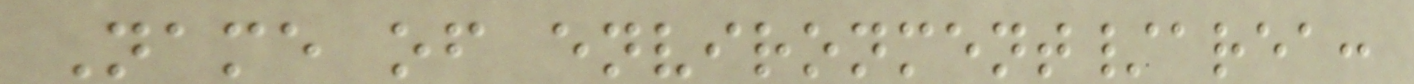Name of environment/area:
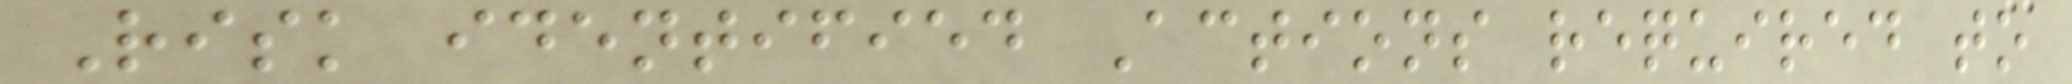Risk identified Actions required to
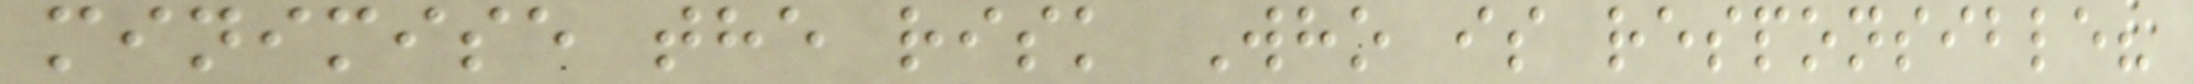minimise the risk Who is responsible?
